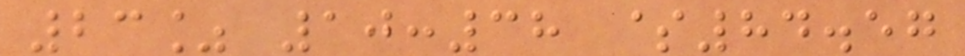23% 10:38 $84.57
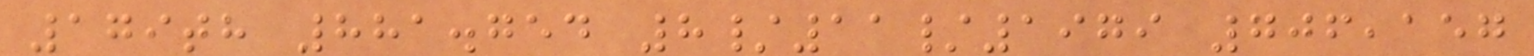179th 881.754 8/11/1979 706,157
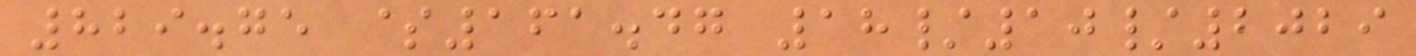829.75 $161.47 18/10/2029
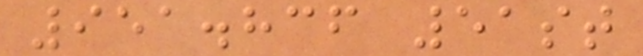951.836 51st
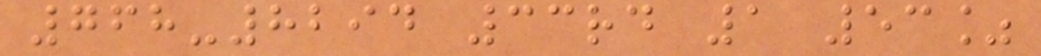768-8294 33rd 1 53%
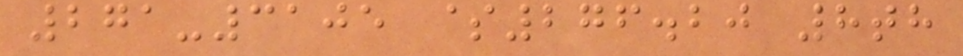271-3105 $276.20 8th
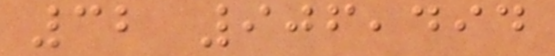32 906,494
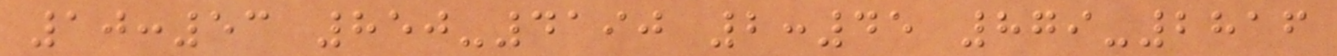10:53 850-4190 2:45 879-2816
